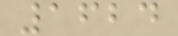1624
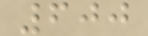600
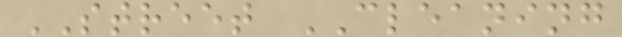STREET CLEANING
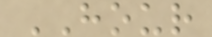HOUR
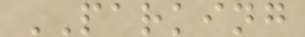PARKING
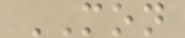MON
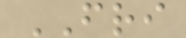FRI
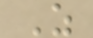Z
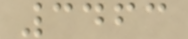3463
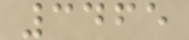3465
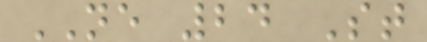NE 24 St
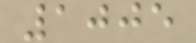1005
